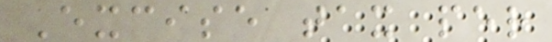Excise tax per
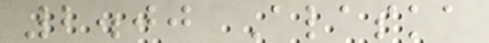2.00 Alaska
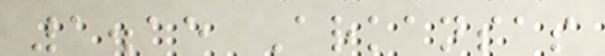1.15 Arkansas
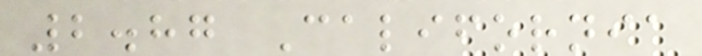2.87 California
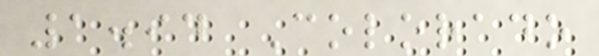1.94 Colorado
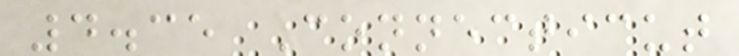4.35 Connecticut
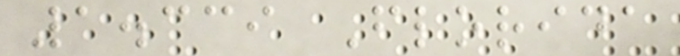1.339 Florida
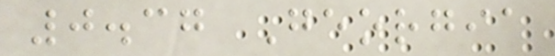0.37 Georgia
